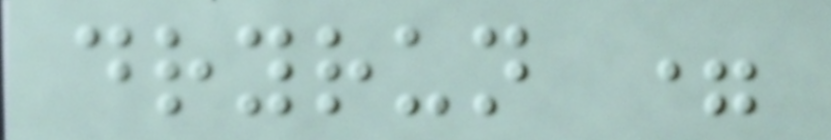dryrun =
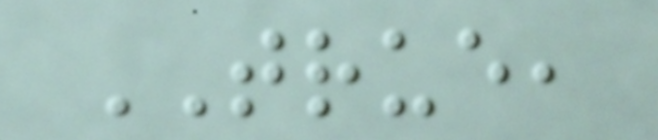TRUE,
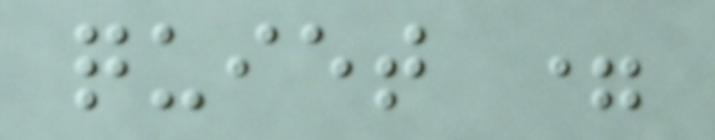quiet =
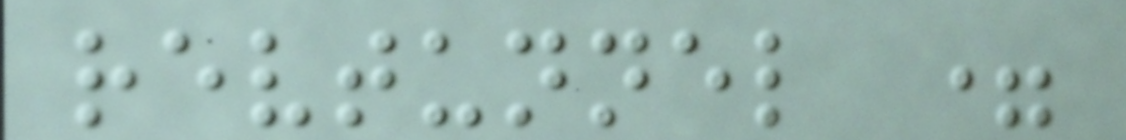revtunnel =
